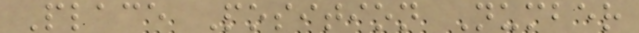Place Position Number
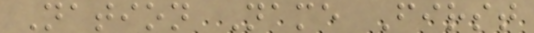Nation Name First
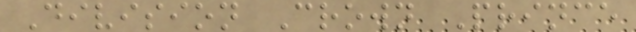Division Crown Prince
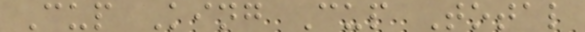Cup King Cup Total
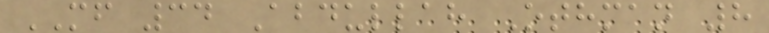MF 34 Abdullah Othman 8
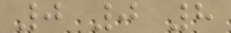0 0 8
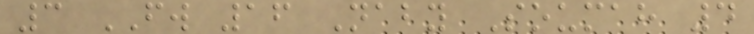3 FW 16 Naby Soumah 4
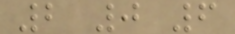2 0 6
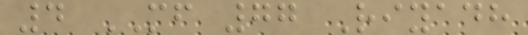4 MF 77 Riyadh
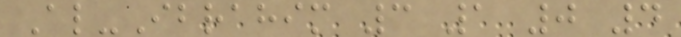Al-Ibrahim 3 1 0 4
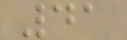41
